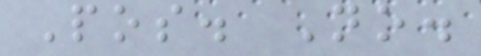Pos. No.
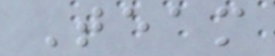Team
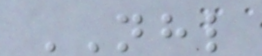NHL
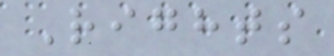Rights
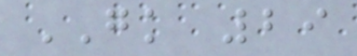GK 29
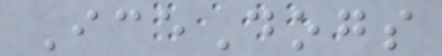IceDogs
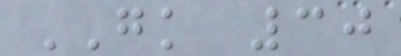GK 30
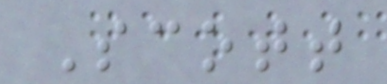Scott
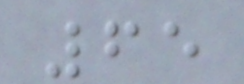65
